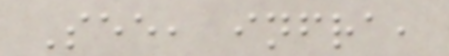See, infra,
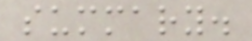summary.
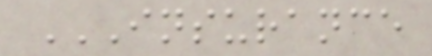INSURANCE
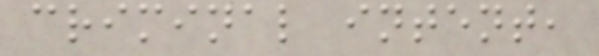criminal intent,
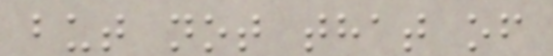but not that of
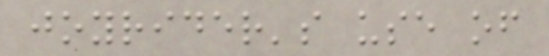joyrider's use of
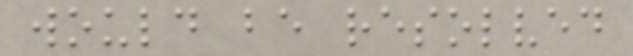would be resolved
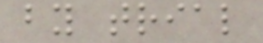by trial
